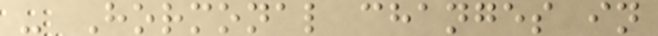- Hormonal changes in
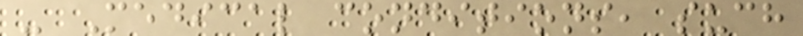- Medical conditions, such
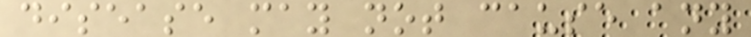disease may not cause any
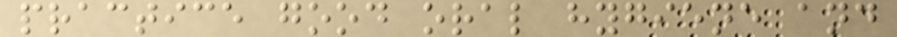practice good oral hygiene and
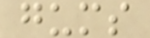gums
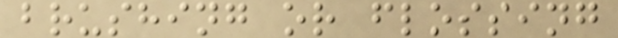brushing or flossing
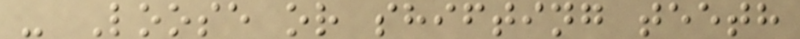- Loose or shifting teeth
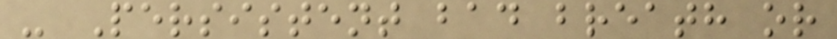- Persistent bad breath or
